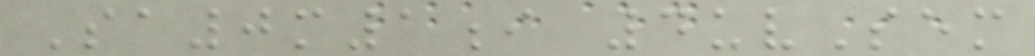Sa0m1i 4uvSem
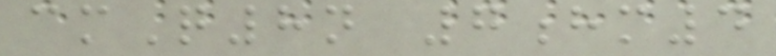cmQ8n 7hm4
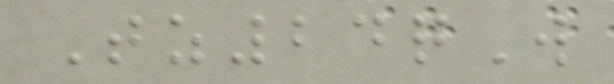Tz24qW
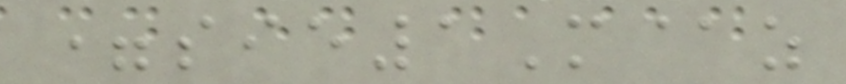=sie1M@z
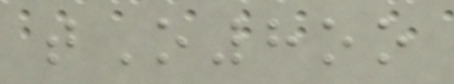tO8oo
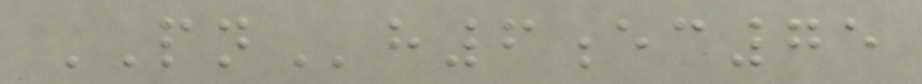PNh6ec75
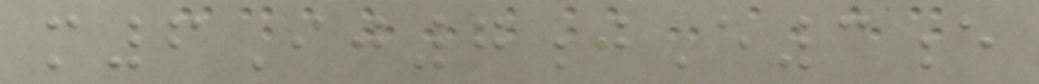m6Ij7jE3e
